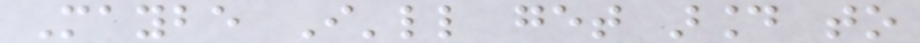Maybe I'll get around to
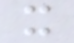it
